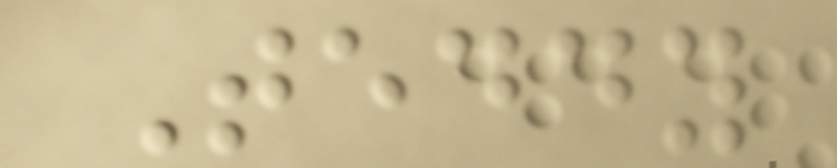Teddy
